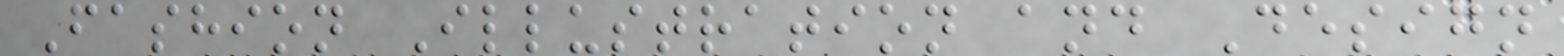Fashion Illustration and Design
